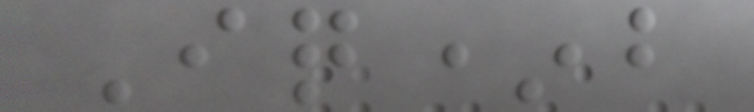Iq*b
